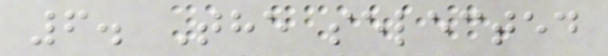6. The selected
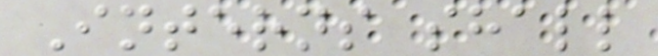Interns shall
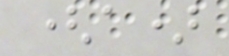(a)
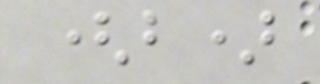(b)
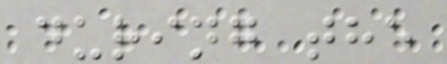during the
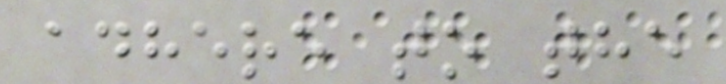adhere to the
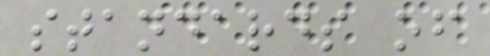standards of
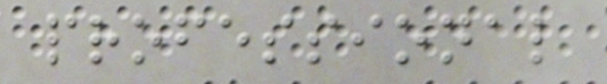professional
